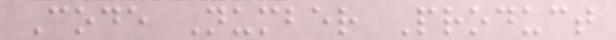Code Number Product
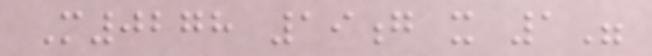M0278 19g x 1"
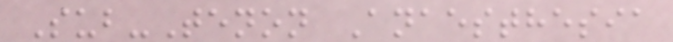Sub-Tenon Anaesthesia
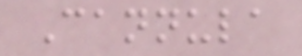Cannula
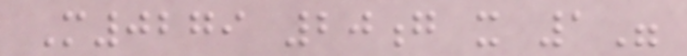M0279 20g x 1"
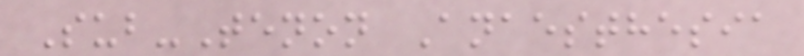Sub-Tenon Anaesthesia
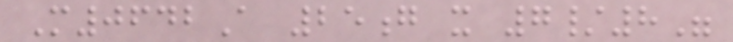M0642A 25g x 7/8"
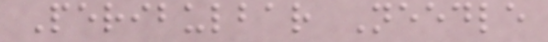Peribulbar Needle
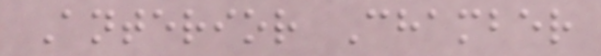Anterior Chamber
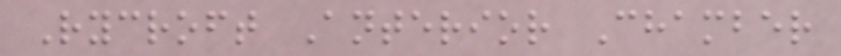Rycroft Anterior Chamber
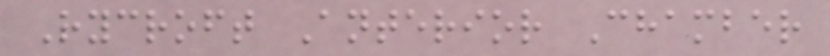Rycroft Anterior Chamber
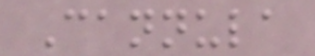Cannula
